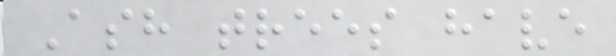Ash trees have
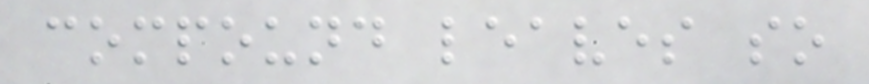compound leaves so
